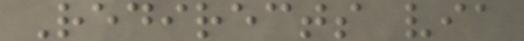Redirects via
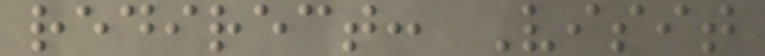redirect: Visit
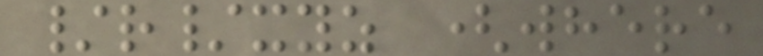/r/xyz (where
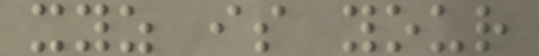xyz is your
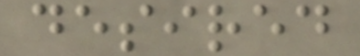desired
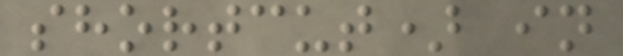shortcut) in
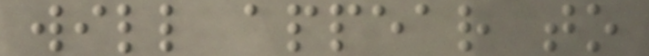will appear to
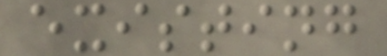existing
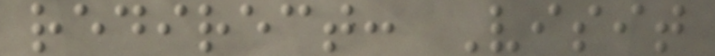redirect: Visit
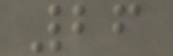26
